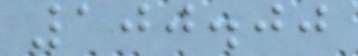100.00
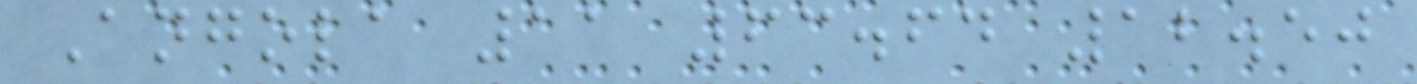Angola 11 63.64 12.50
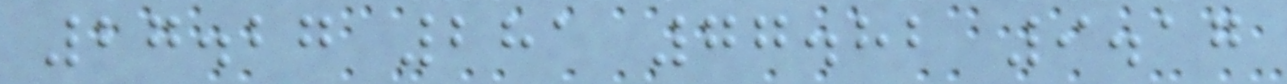27.27 281 77.82 9.17
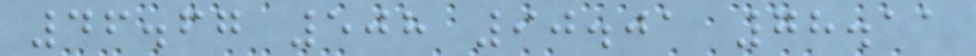46.67 508 90.01 78.11
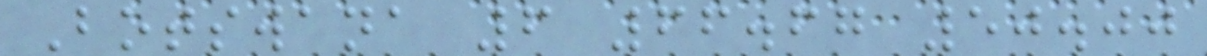Botswana 6 66.67 50.00
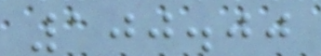100.00
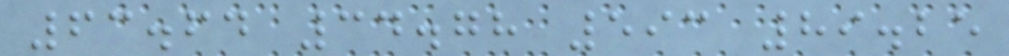63.64 34.78 593 89.25
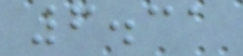6.31
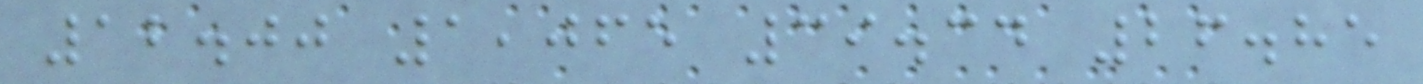12.00 1,065 39.34 26.85
